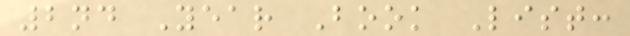2nd Year Book List:
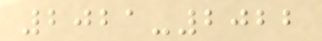2021-2022
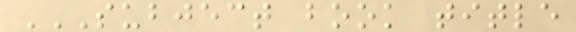SUBJECT BOOK TITLE
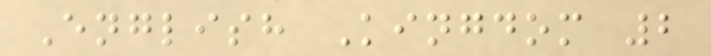English Kingdom 2
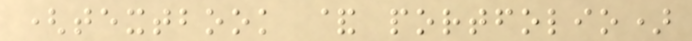(textbook & portfolio)
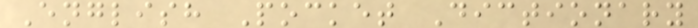English Pocket Dictionary
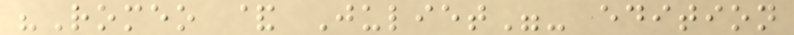"Romeo & Juliet"- edition
